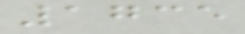1735
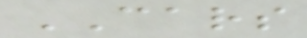CARS
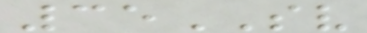35SV
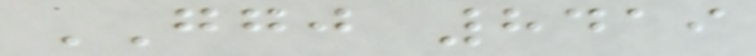GGJ 8419
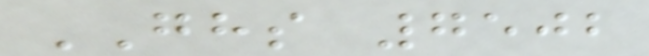GHS 7502
